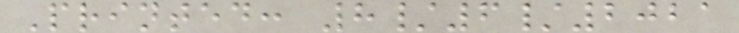Printed: 8/6/2021
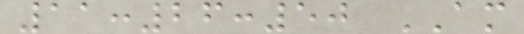11:26:50 AM
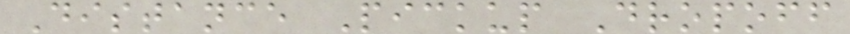Distance Pickup Dropoff
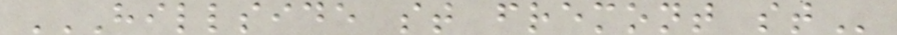HILLSIDE ST FREMONT ST
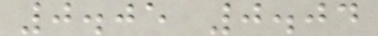0.05 0.04
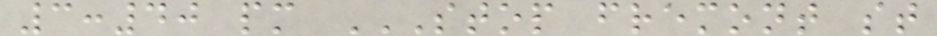3:40 pm STOP FREMONT ST
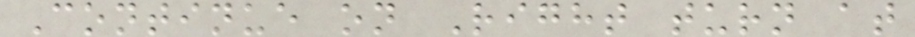Continue on Right turn at
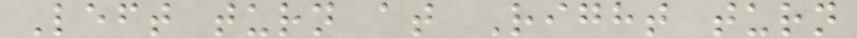Left turn at Right turn
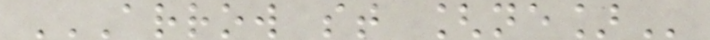ARROW ST [NE]
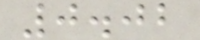0.02
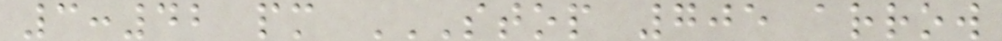3:42 pm STOP 705 ARROW
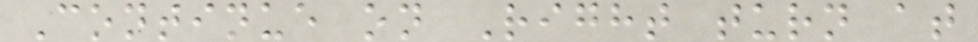Continue on Right turn at
